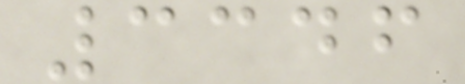3346
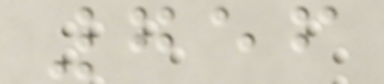756
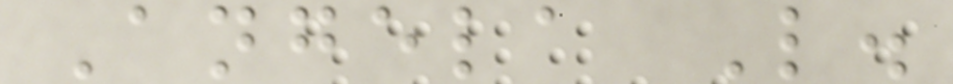Angela L.
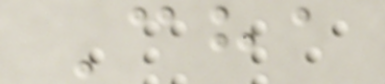Cha
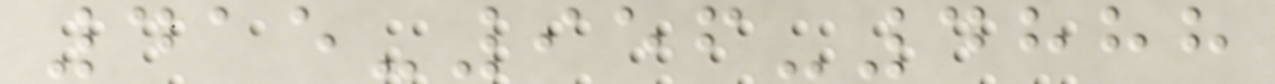415-956-4888
